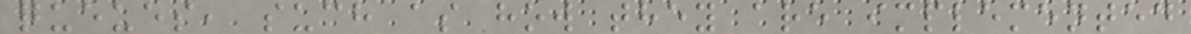queues, such as how they are implemented
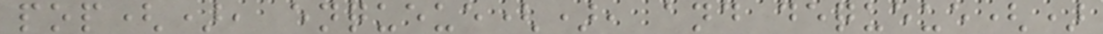pop(), enqueue(), and dequeue()
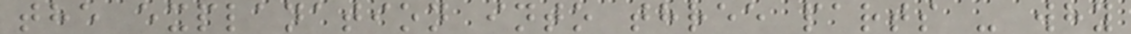the explanation into three parts - why
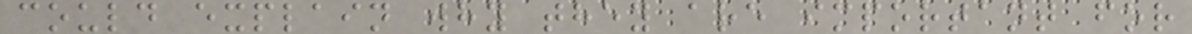could explain why they are important for
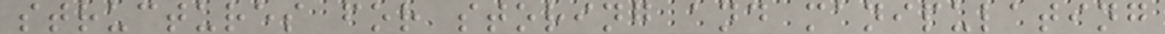structures for storing and manipulating
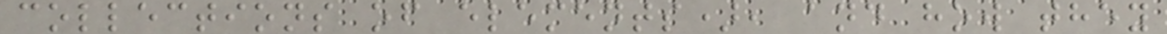collections of elements), and how they
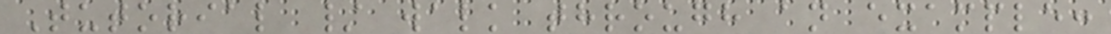Tutorial / walk through an example:
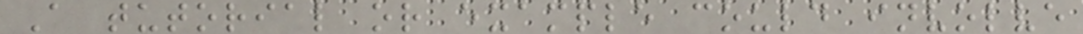A tutorial or example could involve
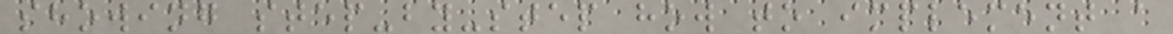showing step-by-step how to implement a
